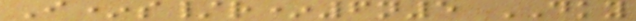I*s/r*6n5 DKY
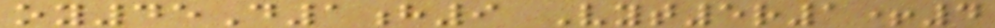oy45D1h9 Vyt5r1+4
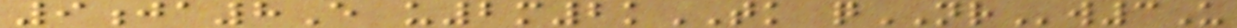9ja8E u2m2kTK qNRw3U
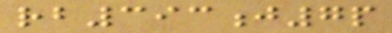rb393j7p
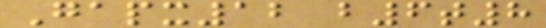Gapx12 b6t8
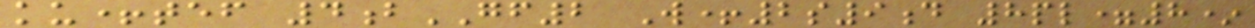ku+tef 4bGF2 W+2s9d 8pl=8*
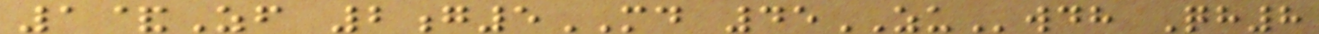1&Zf 2g5MD 45ZUwdh Qh8
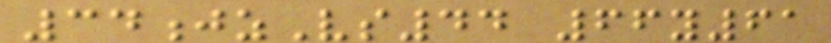34jzVs44 66y61
